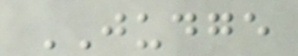JUDGE
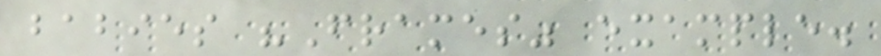babies "Frames" example.
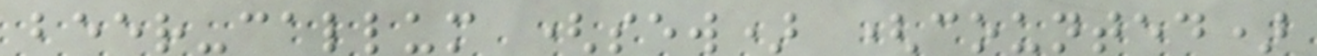beer-callum (sew) (counted)
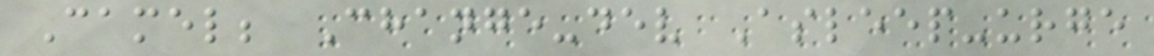Camel; Change-dev Asleep-urge
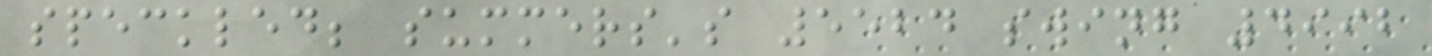speckled; summers's 5524 swing 4992
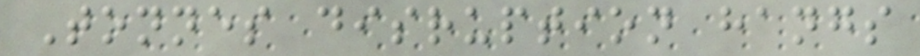Tonnes disruption hangs
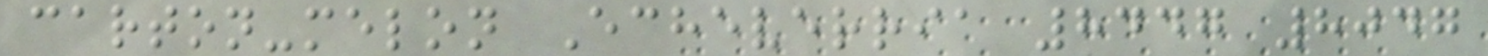carton-melon Echeverria 8447 8047
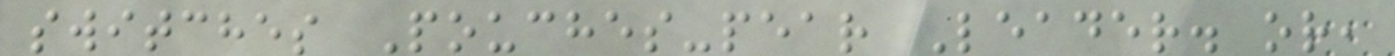switches Pouches-pear Leader. or,
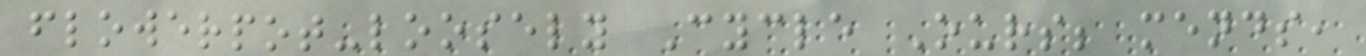flowerpot-loosely Cycle Ours; mends,
